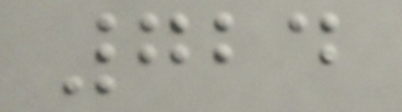724
